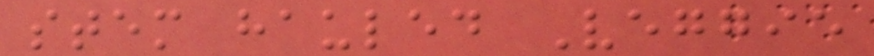stem hauled Veggie
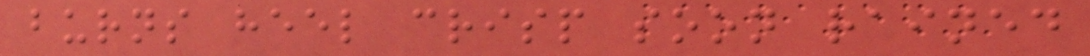burns heel crisp soon rained
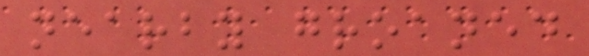nearby groaned
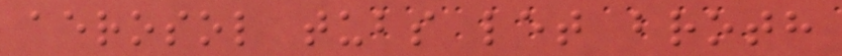aerosol tubs let broth
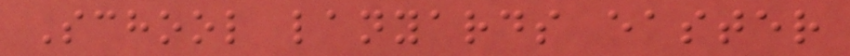School lanyards easter
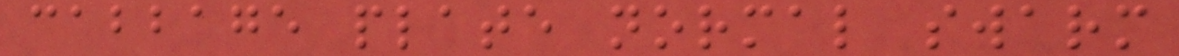cabbage plate normal swarm
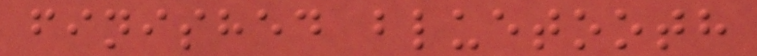finished bluetooth
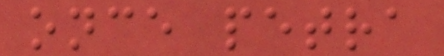once petra
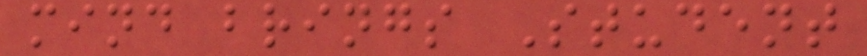mind brings Student
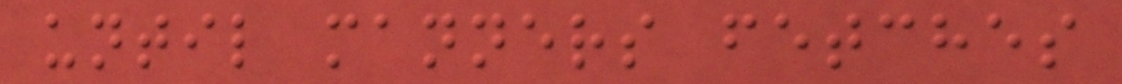until manners fetches
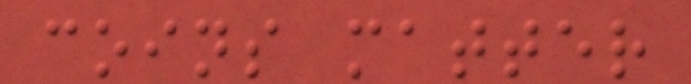coins matter
